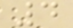4
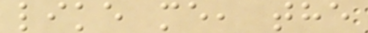like me, the
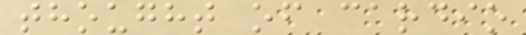thought of cardio
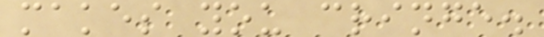makes you cringe.
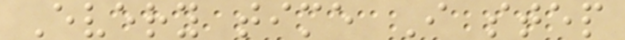Every time I step
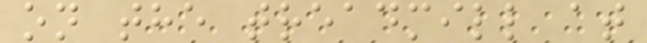on the treadmill at
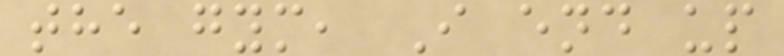the gym, I end up
